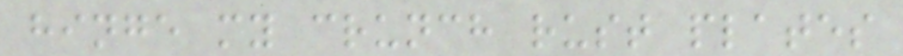hinge my crunch rust plates
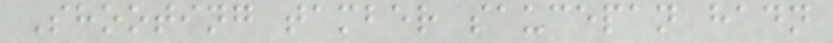Shooting tamber saucepan hadn
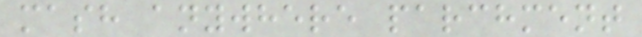mash anywhere parchment
